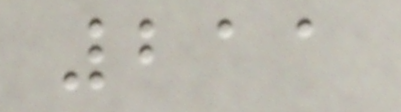211
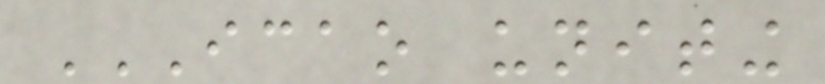ICAO UNITING
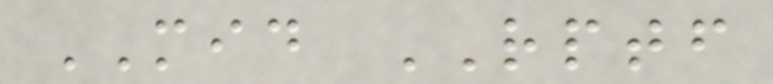MID RPTF
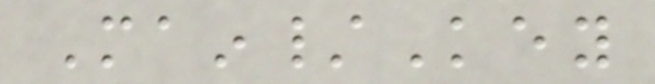Main/Key
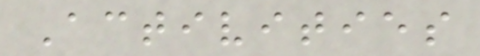Activities
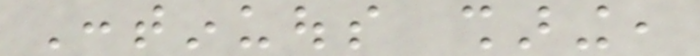Continuous sharing,
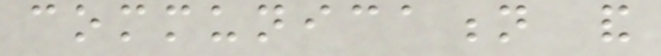communication and
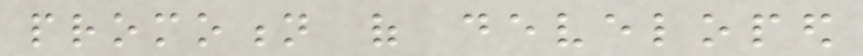promotion of developed
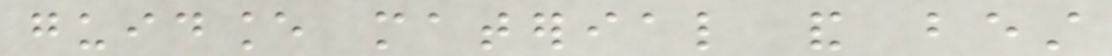guidance material and best
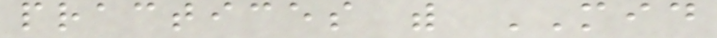practices with MID
